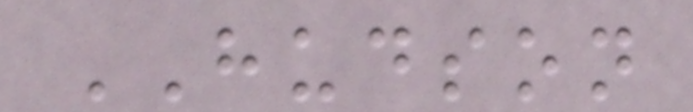HUDSON
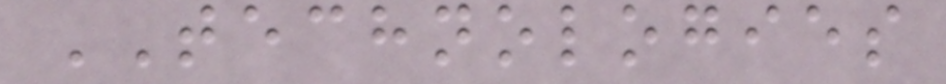TECHNOLOGIES
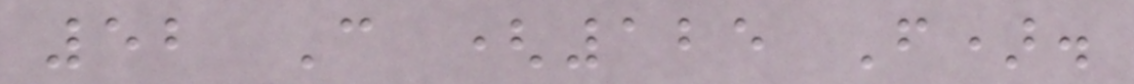52 C (125 F).
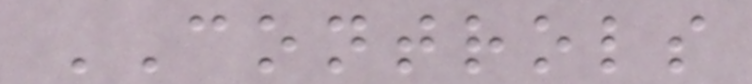CONTROLS
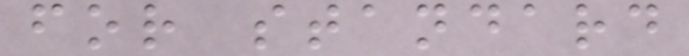for standard
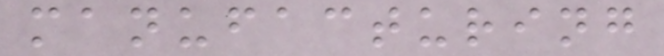manufacturing
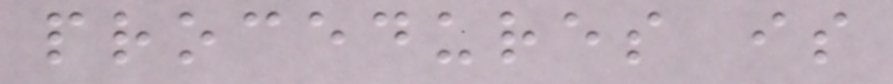procedures is
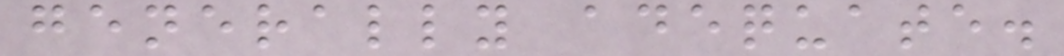generally adequate.
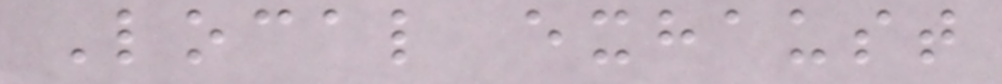Local exhaust
